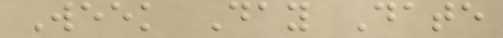Week Day Date
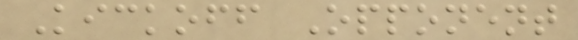Kickoff Opponent
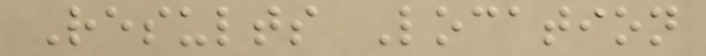Results Location
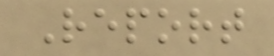Report
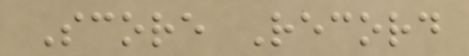Score Record
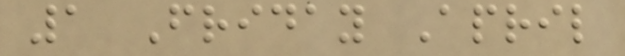1 Friday April
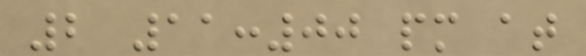2 11:00 pm at
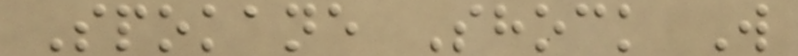Spokane Shock W
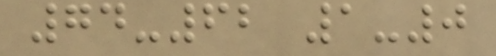74-62 1-0
